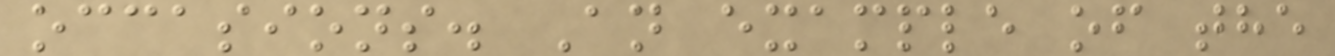occasions. An example of the
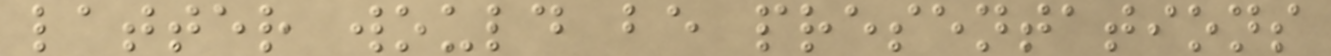latter would be presentations
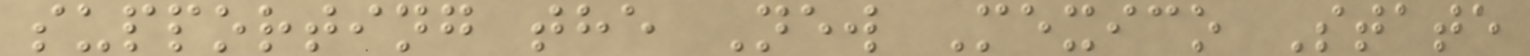supporting the New Mexico State
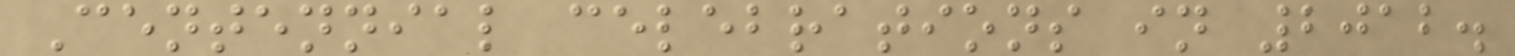Centennial celebrations in 2012.
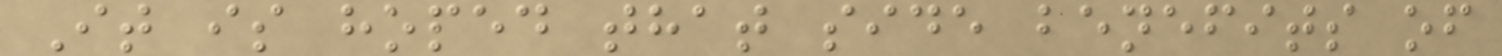It is hoped that side benefits of
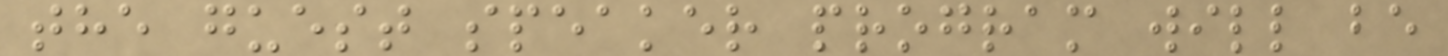the guest speaker program will be
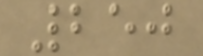250
